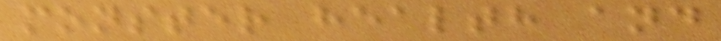monster health and
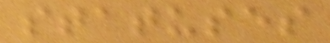statuses
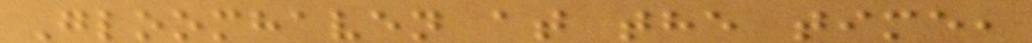Gloomhaven at the time,
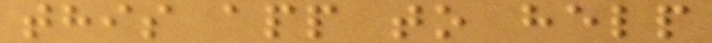this app to help
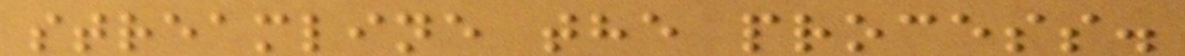streamline the process.
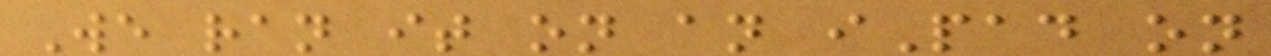We ran it on an iPad on
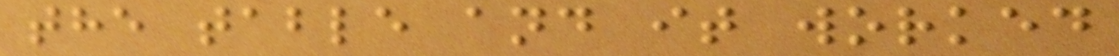the table and it worked
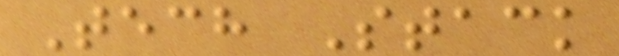Tech Stack
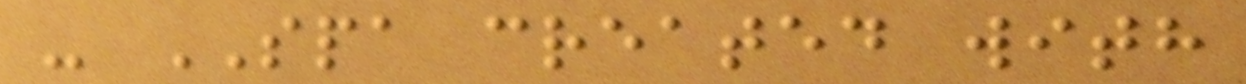- SPA created with
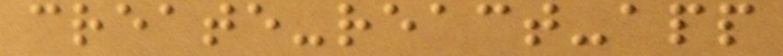create-react-app
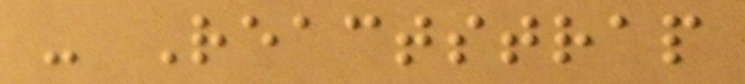- Reactstrap
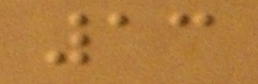13
